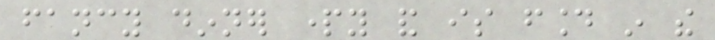fancy dinner party and is found in the
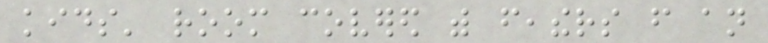kids' room covered with feathers from an
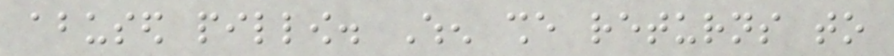abused pillow. When she returns to
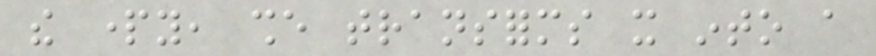the party, she transforms it into a
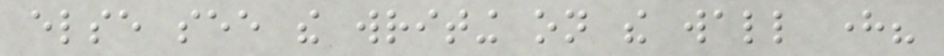else see the writing on the wall here?
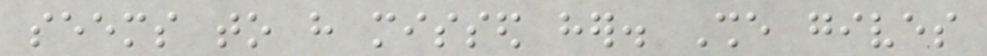seems to have missed her. She gives
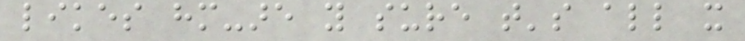likes him-are you sure that's all it
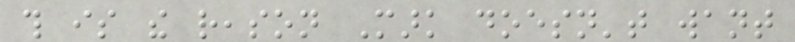this is the reason Mark doesn't want
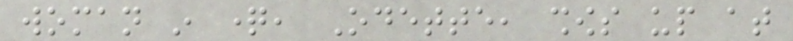woman in question, Odette, shows up at
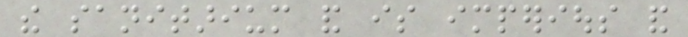the sanitarium and is imperious and
